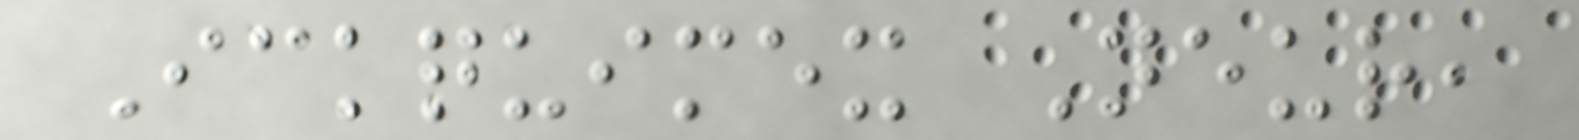Ickquimex Neur,
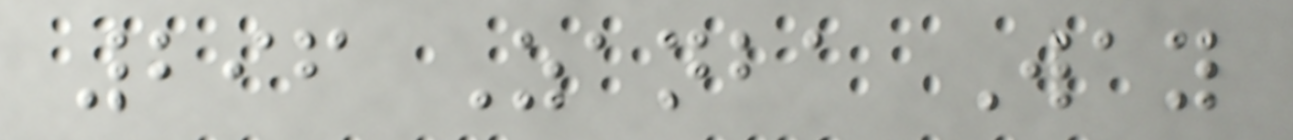296 Zanba Way
